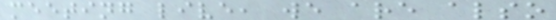meeting live, we are also
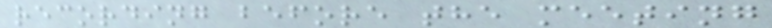recording before the meeting
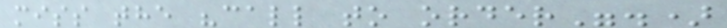miss the "call to order".)
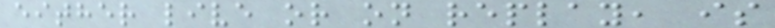either live or on replay, is
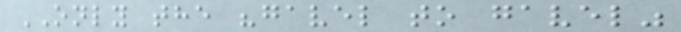ONLY the "gavel to gavel"
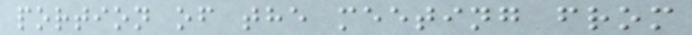portion of the meeting from
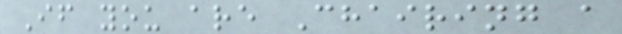If you are Chairing a
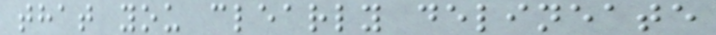that you clearly delineate
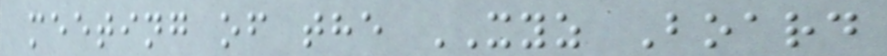meeting of the XYZ Board
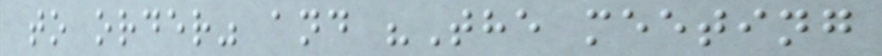to order" and "The meeting
